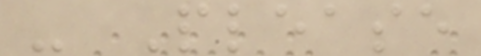- Please
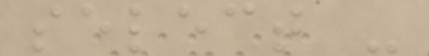select -
